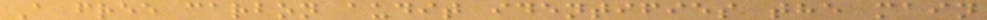A free carbon audit identifies the main
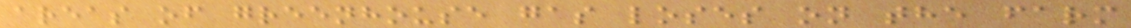areas of greenhouse gas loses on the farm
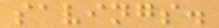savings.
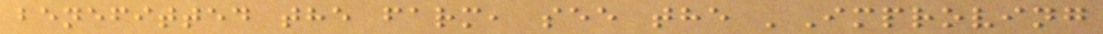benefitted the farm, see the 'Improving
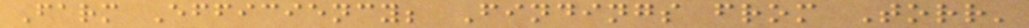Farm Efficiency; Findings from Torr'
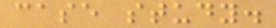case study.
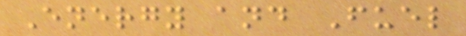Energy and Fuel
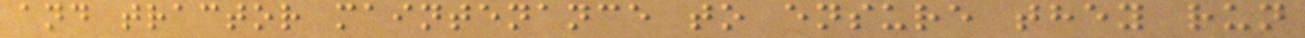and tractor maintenance to ensure they run
